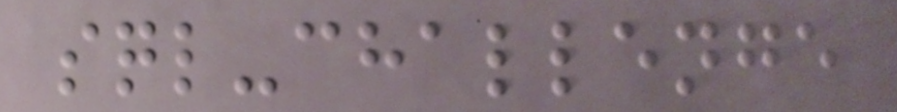sql-challenge
